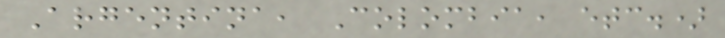Argentina, Colombia, etc.)
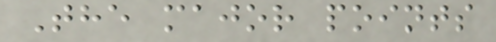The major points
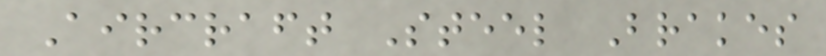Aircraft Steel Brakes
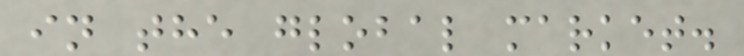in the global market.
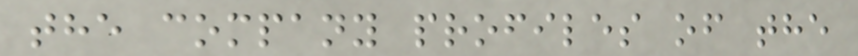the company profiles of the
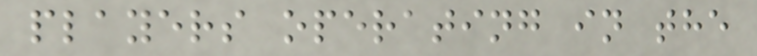players operating in the
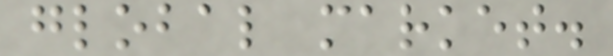global market.
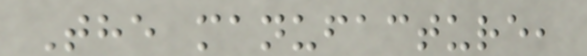The manufacture,
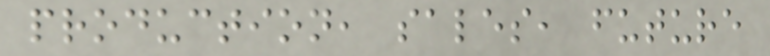production, sales, future
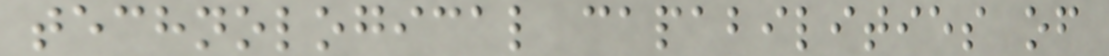technological capabilities of
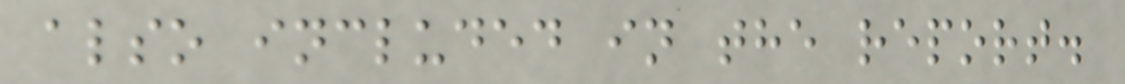also included in the report.
